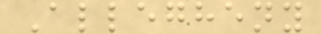Allegheny
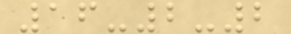16-2-2
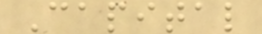Capital
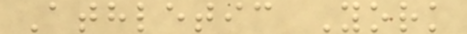Athletic York
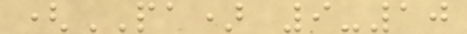(PA) 9-10
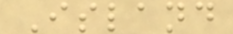Island
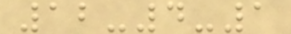12-4-1
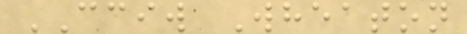CCIW Wheaton
